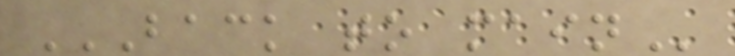BACK TO MAIN
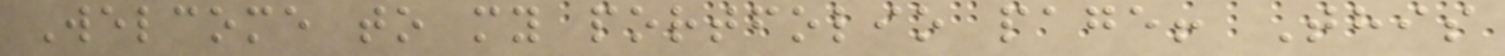Welcome to my portfolio page! This
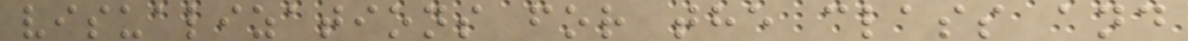visualizations for the class and
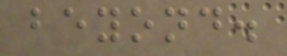beyond.
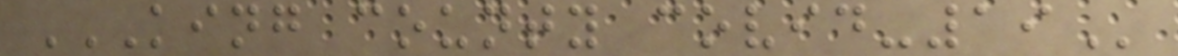KING COUNTY COVID-19
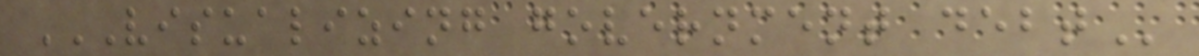VISUALIZING GOVERNMENT DEBT
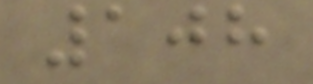108
